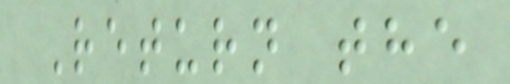Return the
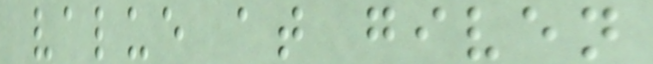value at given
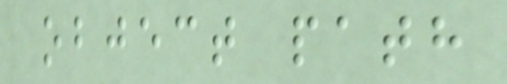object path
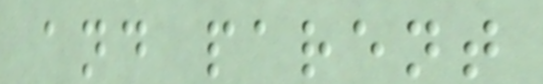and parent
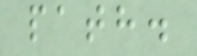path.
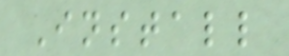Install
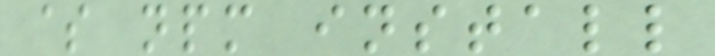$ npm install
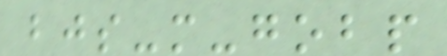bjs-m-gobp
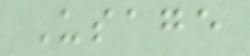Usage
